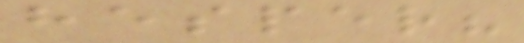hesper?
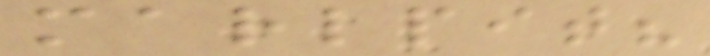marlpit?
